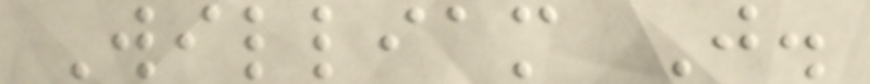William J.
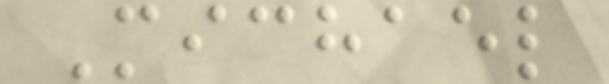Michael
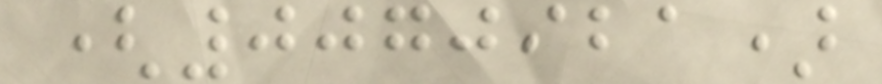(0070921)
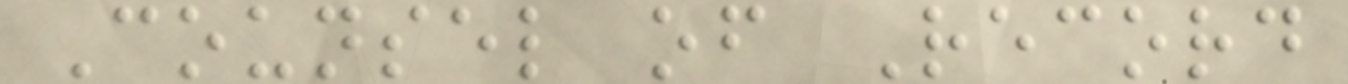Counsel of Record
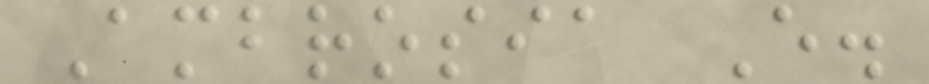Ambrosia E.
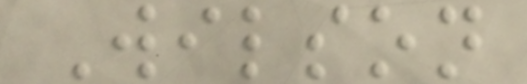Wilson
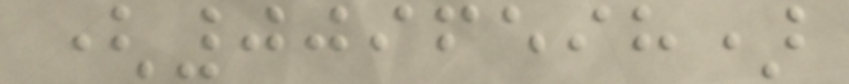(0096598)
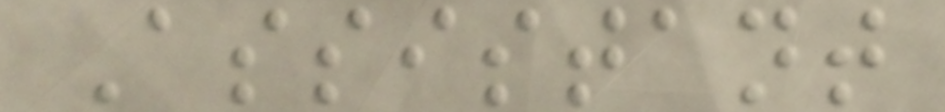Assistant
